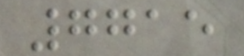7715
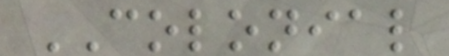COLONIAL
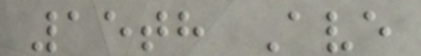15th Ave
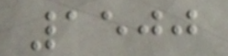1500
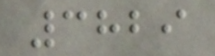3829
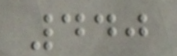440
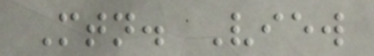Mtn. View
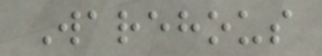Warehous
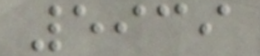5939
